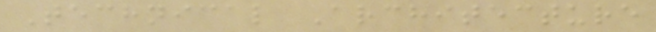Technical Architecture
